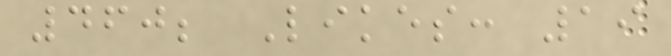460; Likes: 19
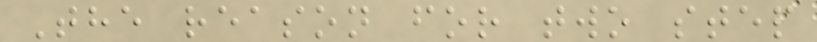The reason for two step
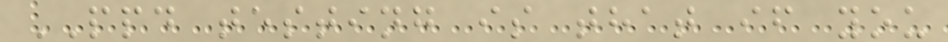PPD testing is that if you
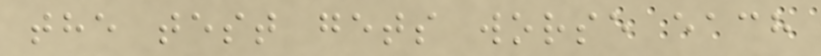the test gets worse each
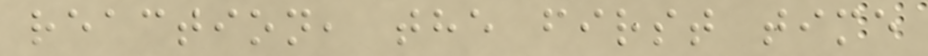reaction, the first time
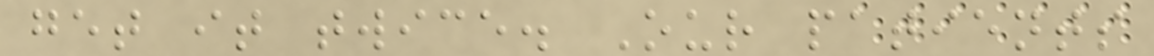get it twice. Our patients
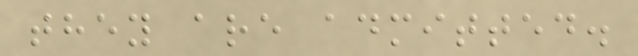they are admitted.
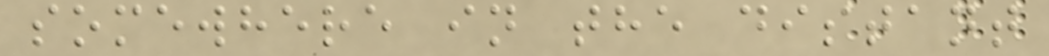somewhere in the distant
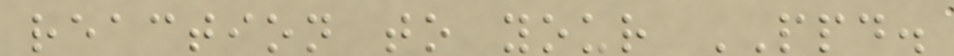reaction to your PPD.
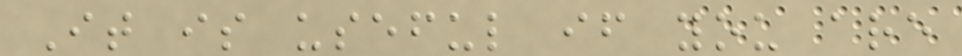It is useful if you are
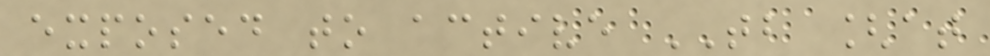exposed to active TB [at
